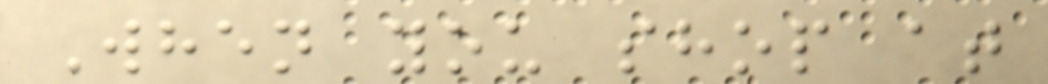When you shop at
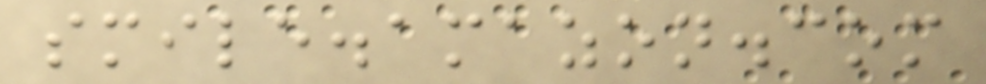smile.amazon.com
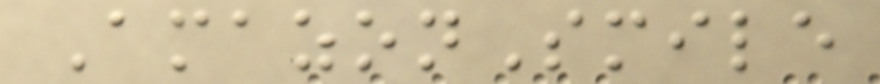AmazonSmile
